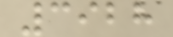3928
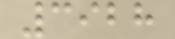3928
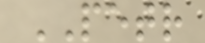PETR
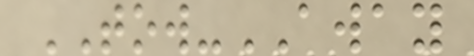TOW-AWAY
